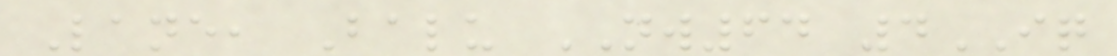Lane, Balu NW64 4IQ
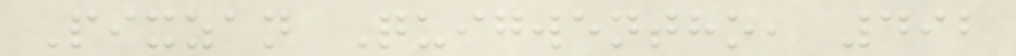Pixzan Quigwentho, 492
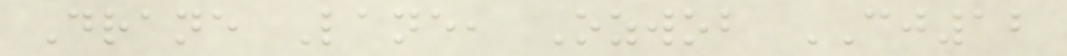Drane Lane, Ozwob CJ12
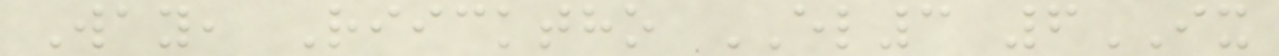Way, Riicktho EL3 6IX
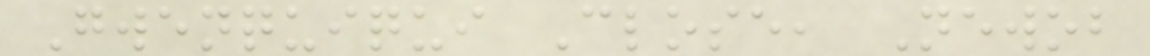Gwenquiqui Close, Newob
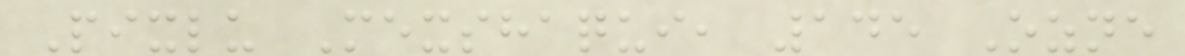Pixlu Mexshaqui, 145 Ozne
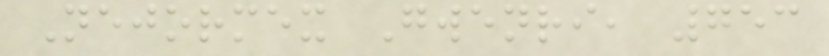Nejormex Gwenri, 753
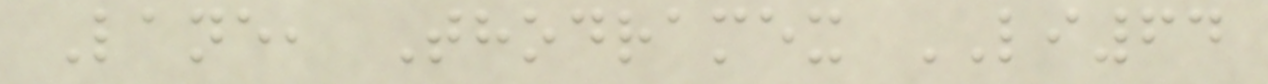Lane, Thodramex LI64
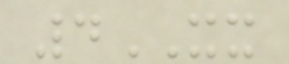4XX
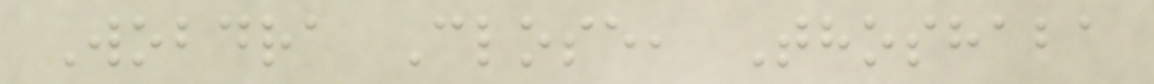Wobdra Close, Thoshaba
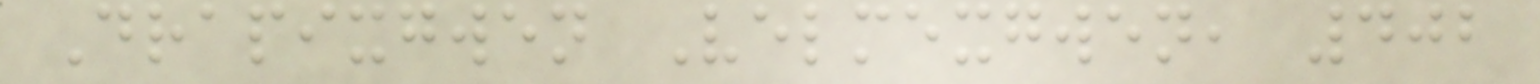Drapixgwen Velmexgwen, 402
